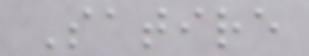Satire
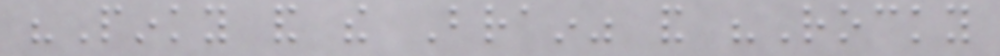"Pinky and the Brain" and "Rocky
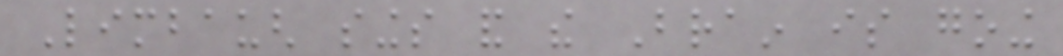Limbaugh sings and the Brain is going
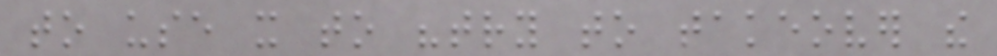to use it to "try to takeover the
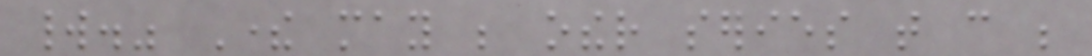world." There may be other series that can be
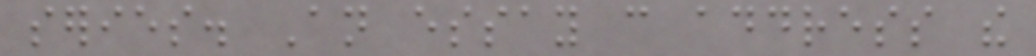series. An essay can address the
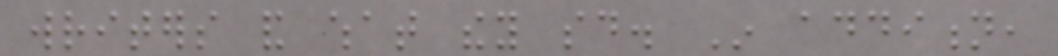writers and what they said. In addition,
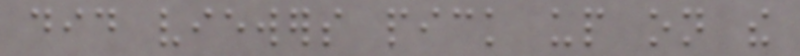did viewers pick up on the
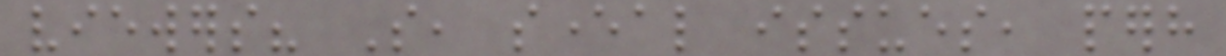viewers? So, several issues, perhaps
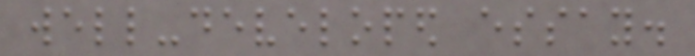well-developed essay.
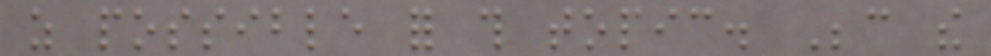as possible for this topic. Because the
